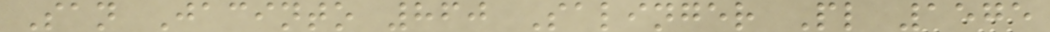San Jacinto 860 Salinger Pl 1575
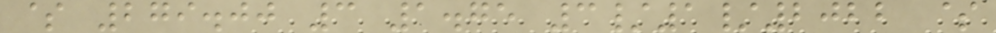$ 279.00 3 1.75 3/1/2022 $
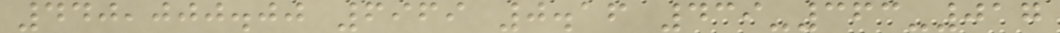440,000.00 6969 0.16 439-363-017
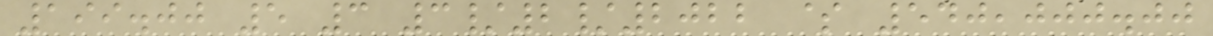199.00 5 3 3/2/2022 $ 540,000.00
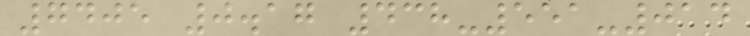7405 0.17 438-551-014
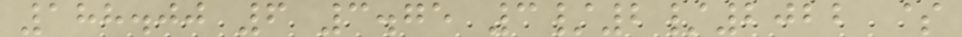188.00 6 3.75 3/2/2022 $
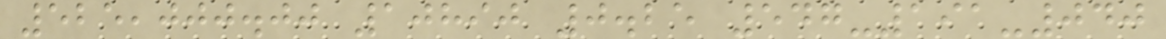525,000.00 10890 0.25 547-191-040
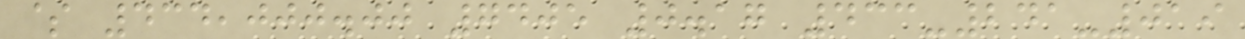$ 434,000.00 7405 0.17 433-241-019
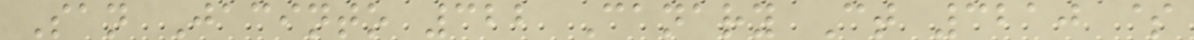San Jacinto 322 Canary Ct 3210 $
